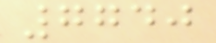7740
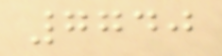7740
